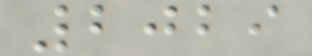2029
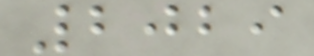2029
